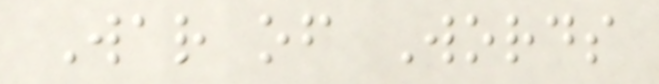War of Words
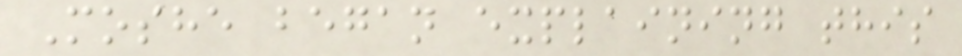Moshe began explaining this
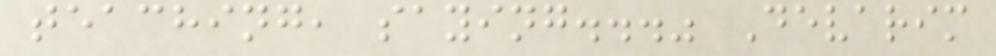teaching, saying..." Devarim
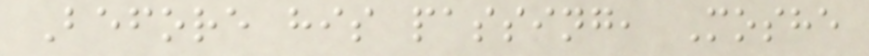Before his passing, Moshe
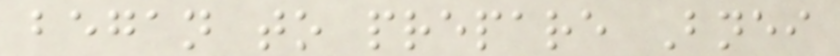began to prepare Bnei
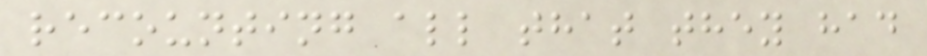recounting all that they had
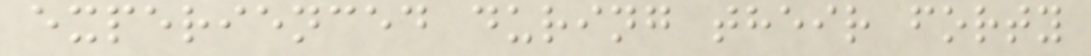experienced during their forty
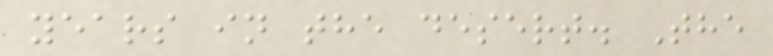years in the desert. The
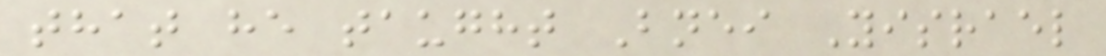that he taught Bnei Yisrael
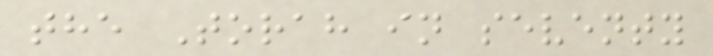the Torah in seventy
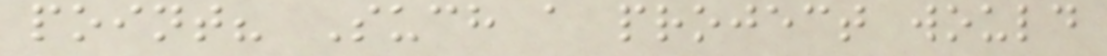point? Such a project would
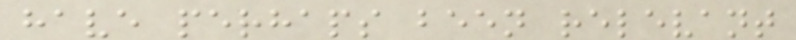have perhaps been relevant
